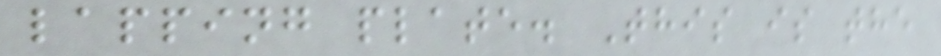lapping plate. This is the
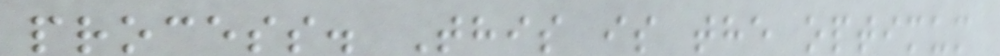process. This is the optimum
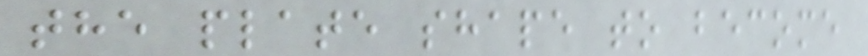the plate shape to become
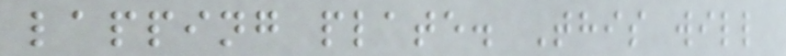lapping plate. This will
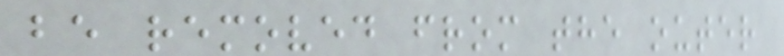be removed from the outer
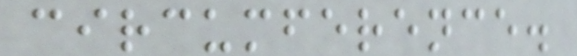circumference.
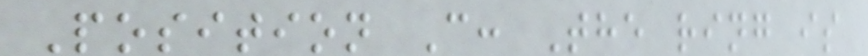Position C: The ring is
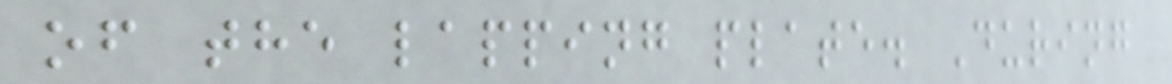of the lapping plate. During
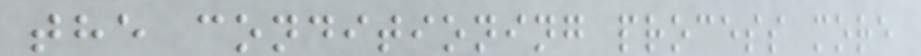the conditioning process more
